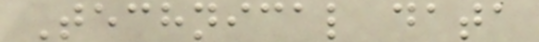Technical data
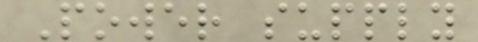Power supply
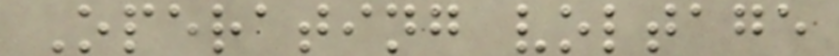Operating voltage
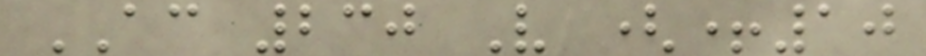AC 230 V (+10
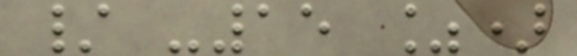/ -15 %)
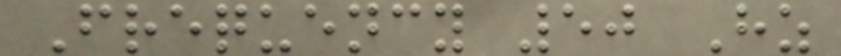Frequency 50 Hz
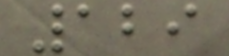129
